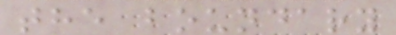the boundary
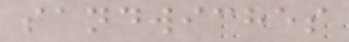sandwiches
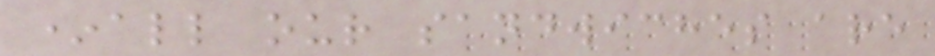*all our sandwiches are
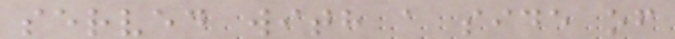served with a side of
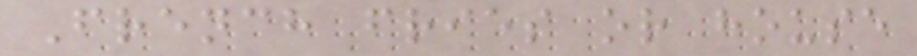French fries or house
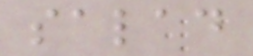salad
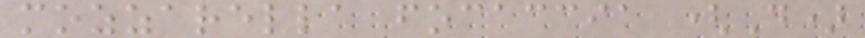mozzarella focaccia (D)
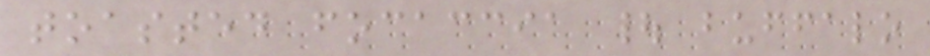toasted focaccia | buffalo
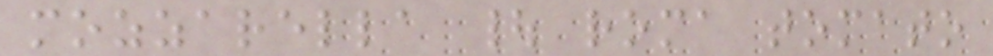mozzarella | roma tomato
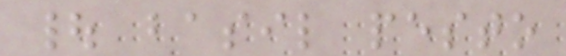| basil pesto
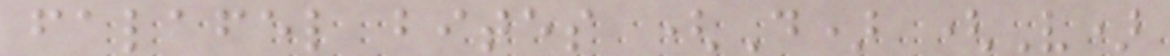falafel bites (D) (V)
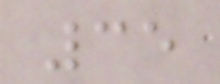35
